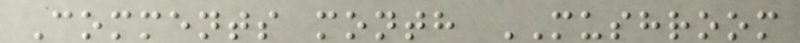Comments month MUSHROOM
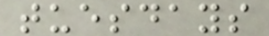tuesdays
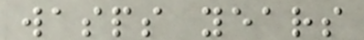wasps years
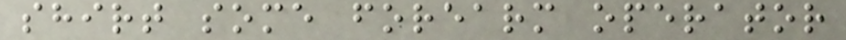shirt some forearm operator
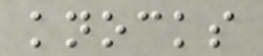knocks
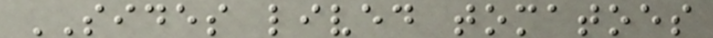SIDES lived tomatoes
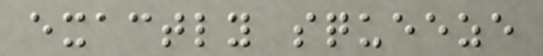exactly squeeze
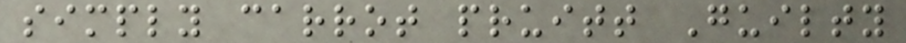simply carrot pruitt Guilty
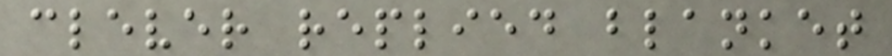clever replied blanket
